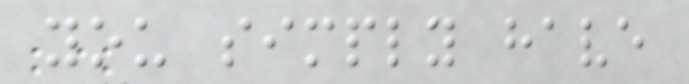you simply have
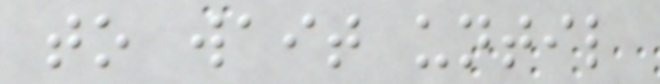to wait until
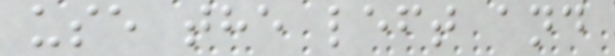use the left and
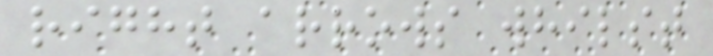right arrows whilst
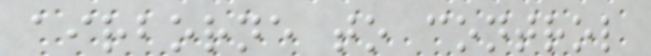airborne to control
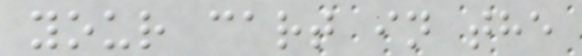your cart in the
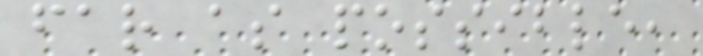far as possible,
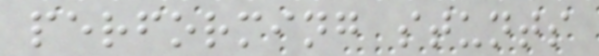performing stunts
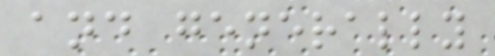and generally
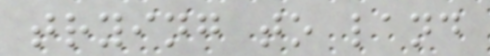trying to land
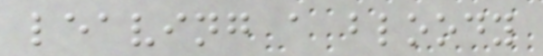leaving a bloody
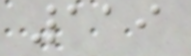119
